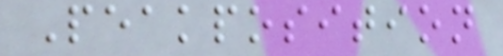Peakposition
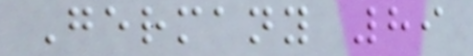Germany 89
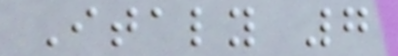Italy 7
